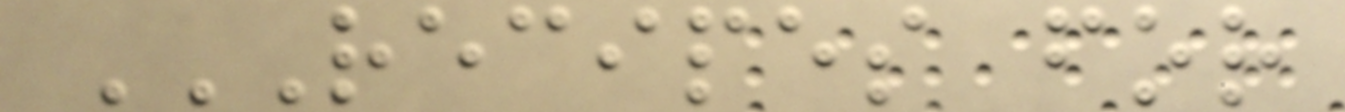RECIPES FOR
